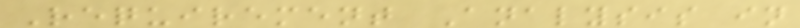Requirement Analysis in
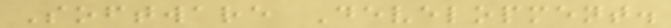Software Development.
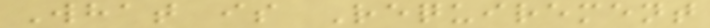What is Requirement
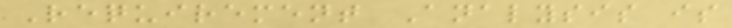Requirement Analysis is
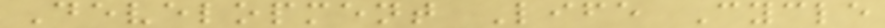Development Life Cycle
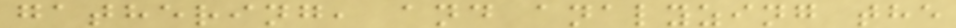gathering, and analyzing the
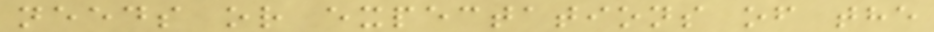needs or expectations of the
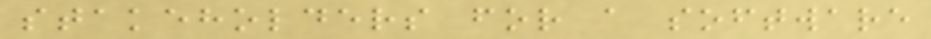stakeholders for a software
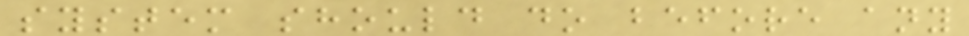system should do before any
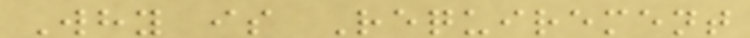Why is Requirement
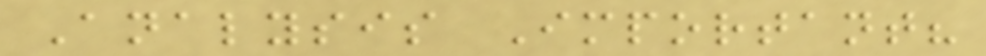Analysis Important?
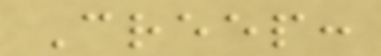Creep:
